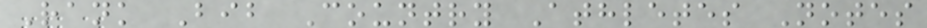Rank Bib Country Athletes Notes
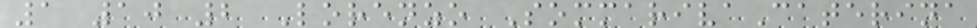1 10 2 Lorenzo SommarivaCaterina
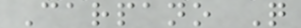Carpano Q
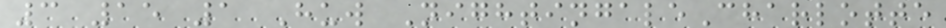3 15 1 Huw NightingaleCharlotte
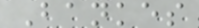Bankes
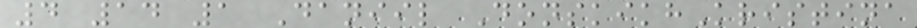4 14 1 Daniil DonskikhKristina
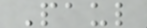Paul
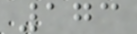173
